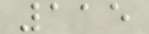115
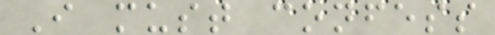I must confess
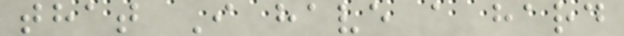that I have a hard
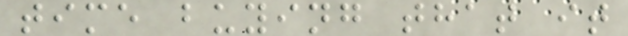time buying that it
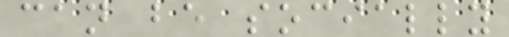can be socially
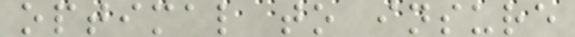optimal to insure
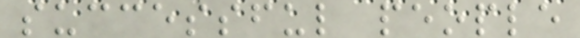successful people
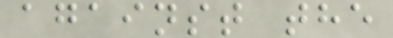against the
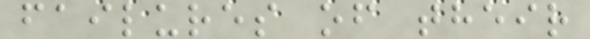failures of their
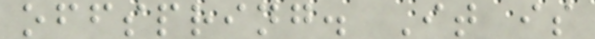offspring. It is
